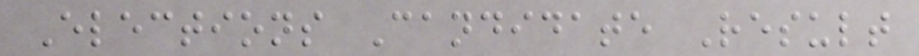Elections Candidate Result
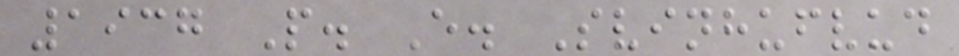1937 P. E. Svinhufvud
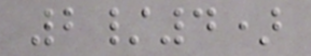2/4)
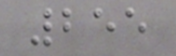255
